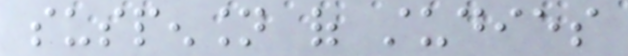suspension of studies
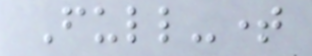Full-time
